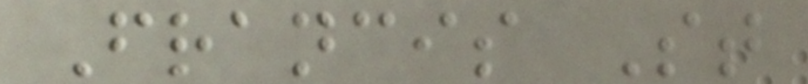Francis St
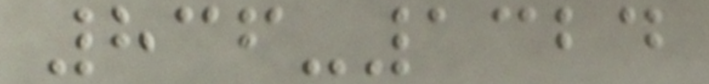836-1324
